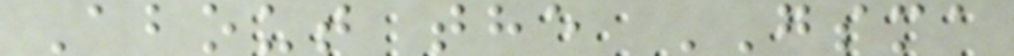About the GSMA
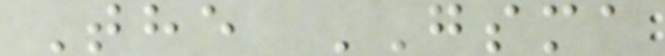The GSMA
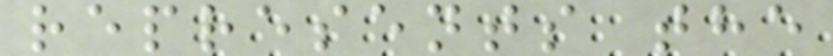represents the
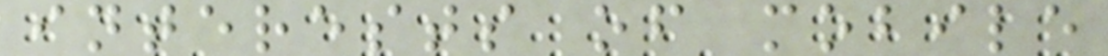interests of mobile
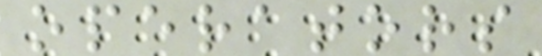operators
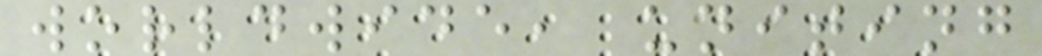worldwide, uniting
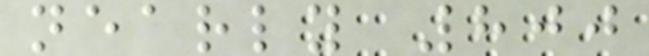nearly 800
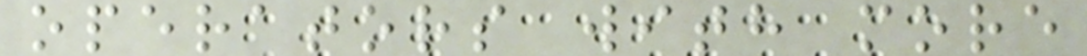operators with more
